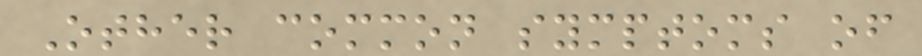Other common symptoms of
